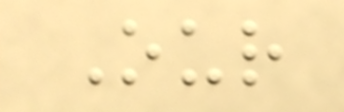Our
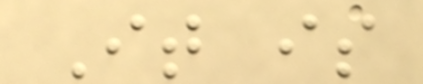It is
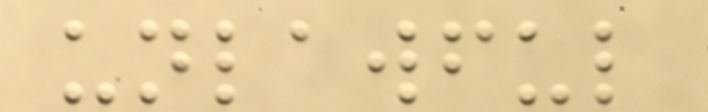unlawful
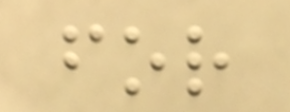for
